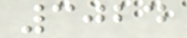3024
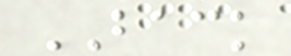BACK
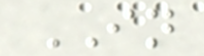IN
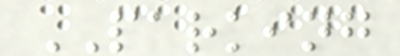PARKING
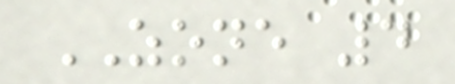ZONE 4
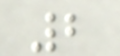2
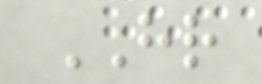HR
